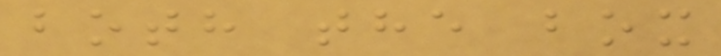both the box
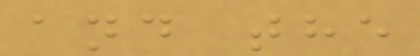and the
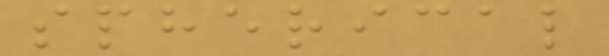spherical
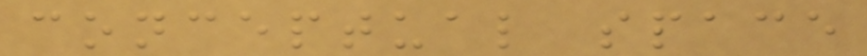conceptual space
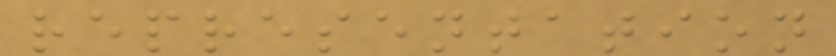representation
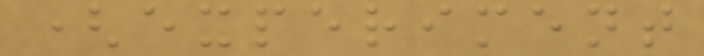(experiment
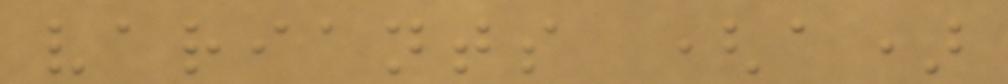variants (a)
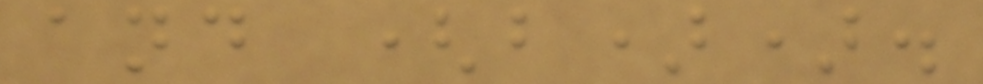and (b)).
